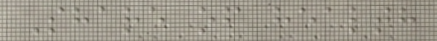Share of health
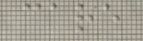care
